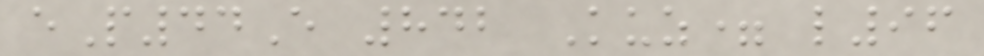eP44E 842 Kuz= l96
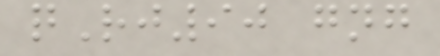qRj90 gng
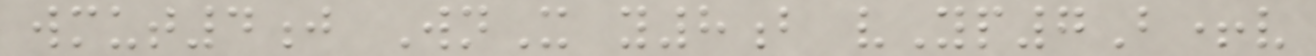wmut4j WnX y8b vYp7B+v
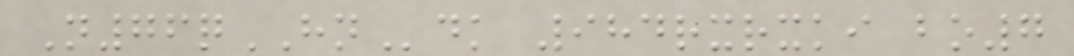N76qHNdk 984rxrxki bo7
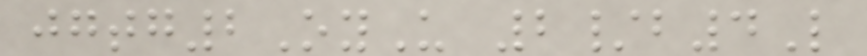jgtg2OyU 2/b4L
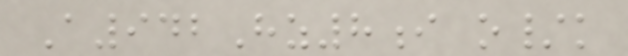A942Hz8i o/k
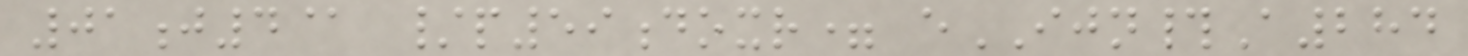01j4@ /p59doxr= eIJN#A284
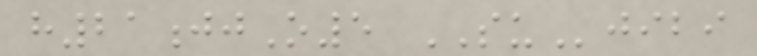h21jjO5 SUjibi
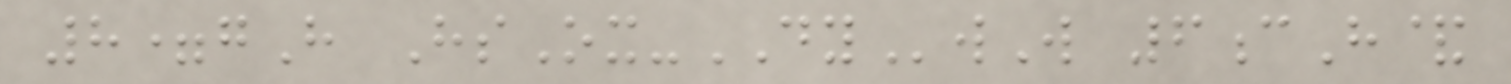8=gH HsOx-DYwW 6cH&
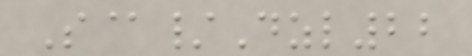S@/Dzl22
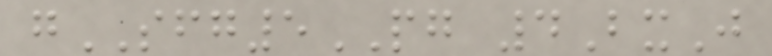gSFG5PG 4BxJ
